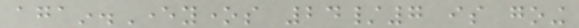again.Everyones 24/7 is going
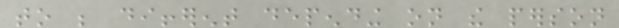to be different depending on the person
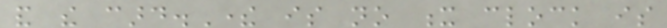and the card.There is no x clock is
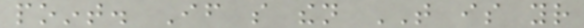point. If so then THAT is your
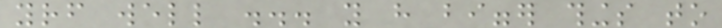yourself well ... you have bigger things to
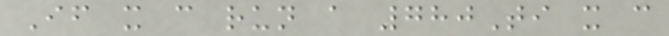If it can run a 780Ti it can
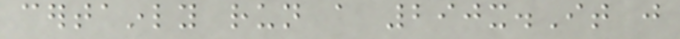certainly run a 290x.It just
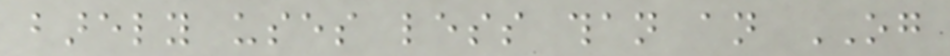barely uses less than an OG
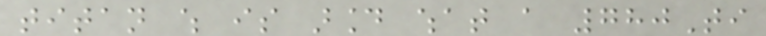titan which is around what a 780Ti
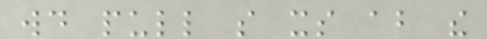would pull so its about the
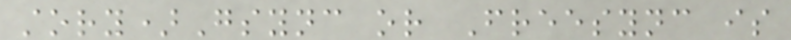story)Gsync or Freesync is
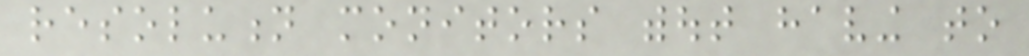resolution monitors without having to
